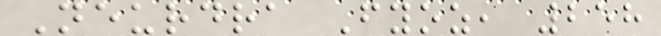Neurdra Fyoz, 258
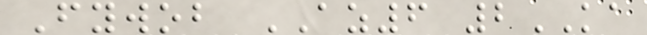Fywob AZ6 2KA
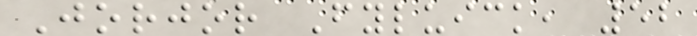Jorjor Fyluick, 52
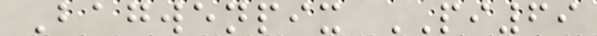Bagwenpix PI69
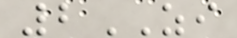2ZI
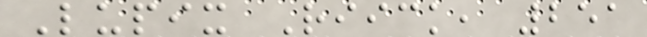Lupix Riick, 251
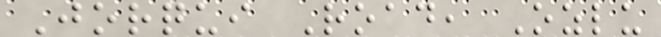Jorqui Road, Ozlu
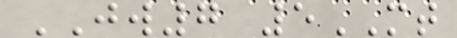JW7 5MT
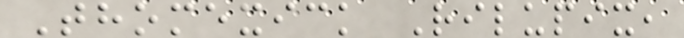Thomexick Rilupix,
